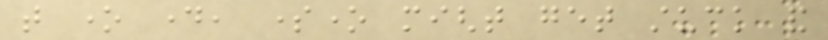that one day, someone might get stuck and
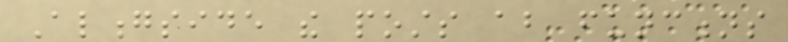Alongside the posts about functions
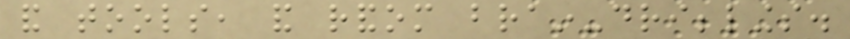and tools, and random brain-dribblings.
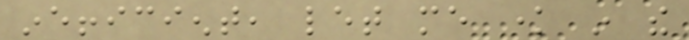inefficient, let me know in the
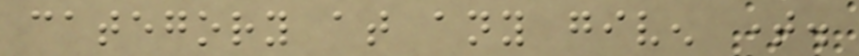category at any given time.
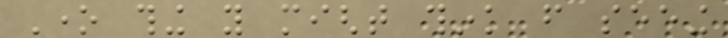One thing you might think from seeing
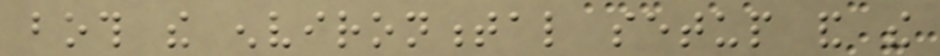both the environmental setup and the
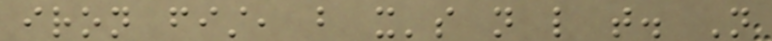iron fist, but it's not like that. Not
